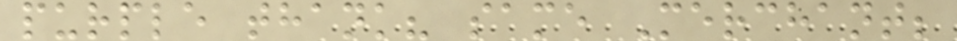purple thank? same Merchant;
